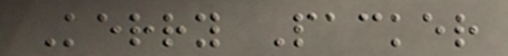Kerry Packer
